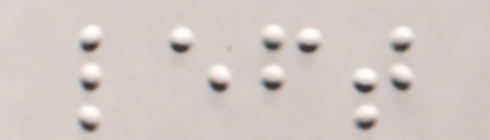left
